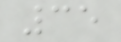35
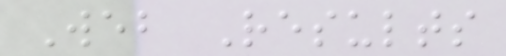Web Results
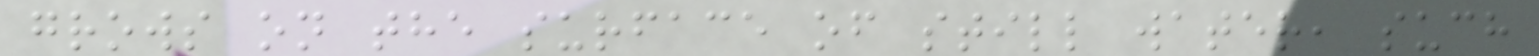grows on the surface of still water, such
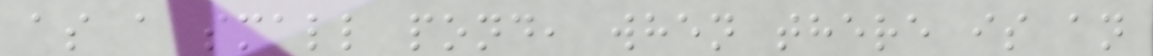as a small pond, when there is an
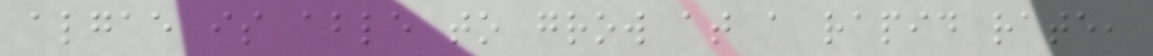algae is able to grow at a rapid rate,
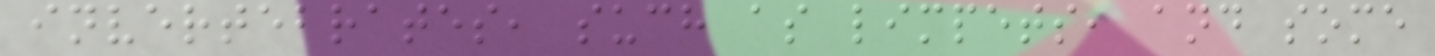invertebrates, such as limpets, and some
